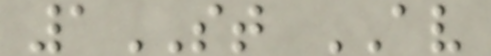1ST AV
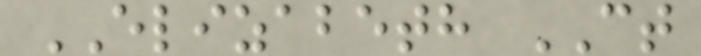ELIZABETH CT
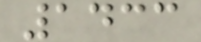1433
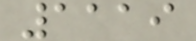1119
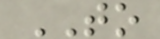TO
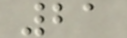21
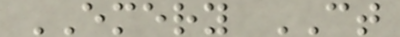EMERY CT
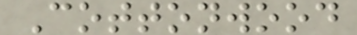Cottonwood
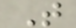T
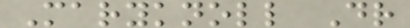Maryknoll Dr
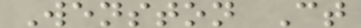Wenston Ct
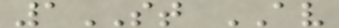1ST AV
